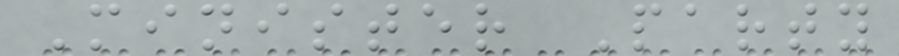Minister Party
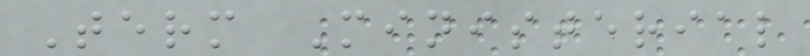Term Ministerial
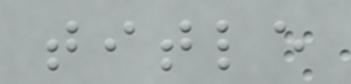title
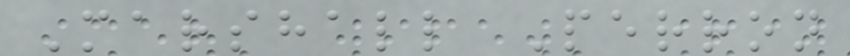Marshall Perron
